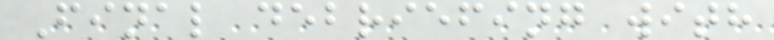Final debriefing with
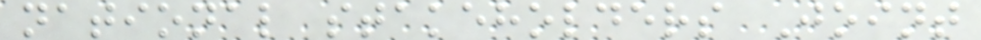national stakeholders Joint
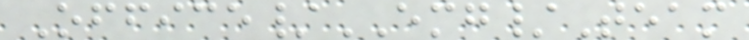Office/EMG/Team
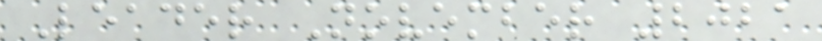Leader November 2021
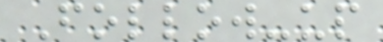Follow-up
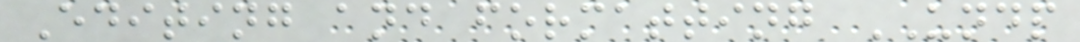Editing and formatting UNDP
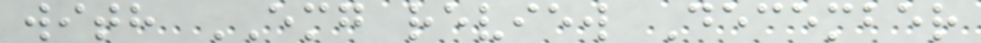with EMG review December
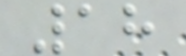18
